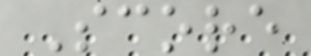Score
